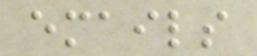emails
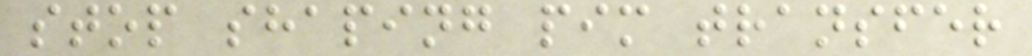stop shaping pim transfer
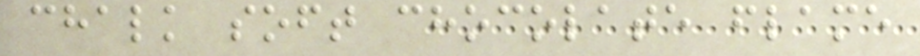chalk soft chocolate flame
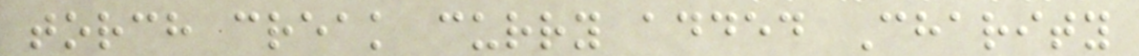torch creak curry added Charity
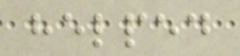helped
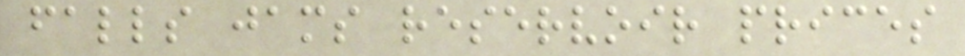falls jams reservoir prices
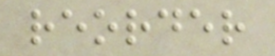reorder
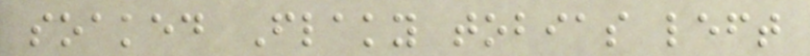soaked Flaky tobias left
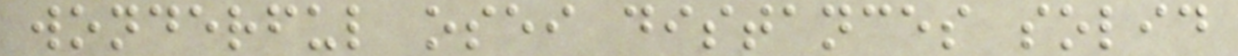wonderful osei distances solid
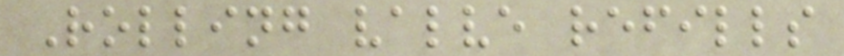Rolling valve refills
